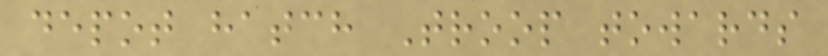depot hatch Troop towards
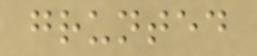grunted
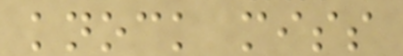knock miss
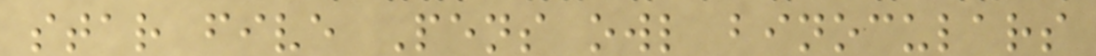star five Pens owl binoculars
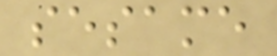sesame
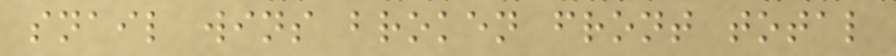snail wins broken front total
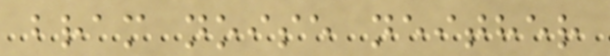bram noise neither
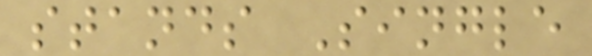stands Single
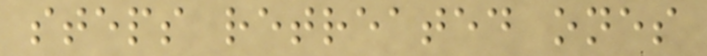steps retreated ones
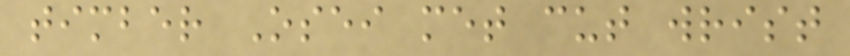timber Osei met cut wrist
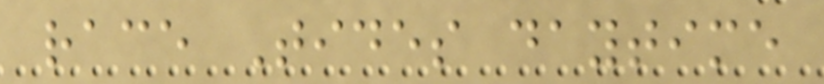race Tides daytime
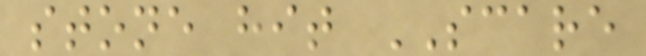stone hit SCARE
